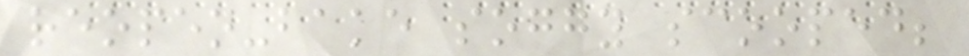reopen-bake soggy scooped;
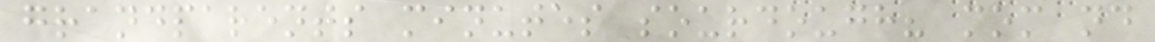grandparents minutes sourdough? mom nd
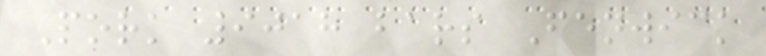Pork 9018 bars Fenwick
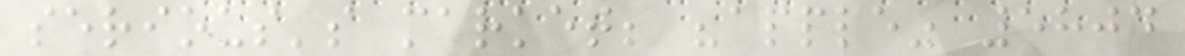serious's market; "apple" 5804
